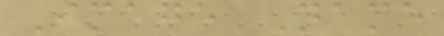Image Name
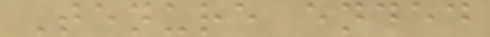Tenure ended
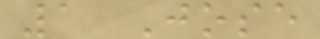1 Jose
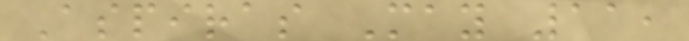Aspiras May 11,
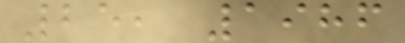25, 1986
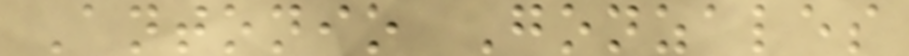Antonio Gonzales
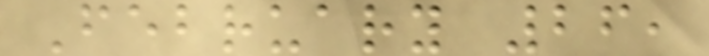February 26,
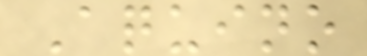Aquino
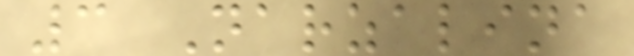3 Narzalina
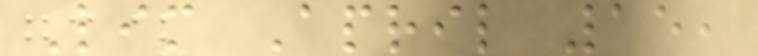Lim April 15,
